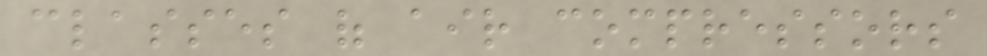classes of air compressors
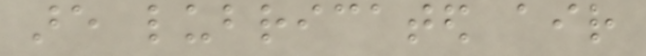are lubricated air
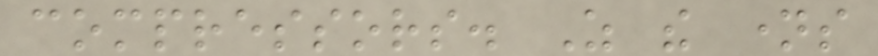compressors. As the names
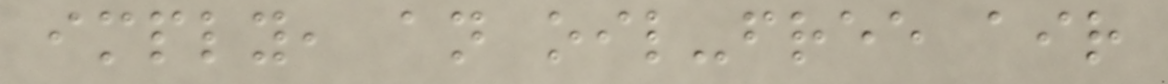imply, an oil-free air
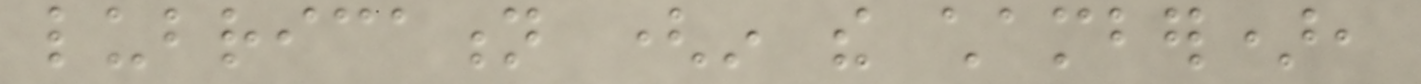lubrication (in the chamber),
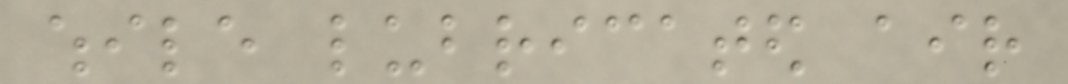while lubricated air
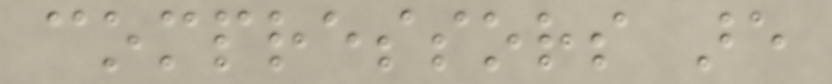compressors are
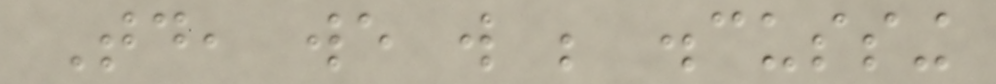Today, we will be discussing
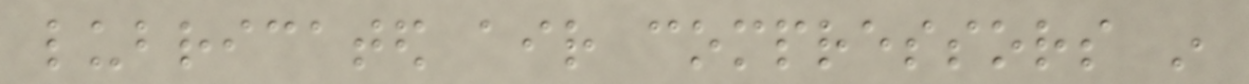lubricated air compressors in
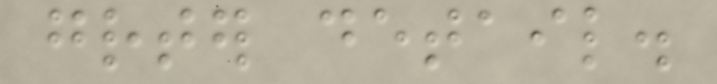greater detail.
